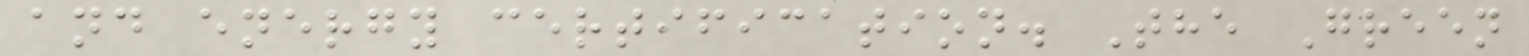and energy certification. The Green
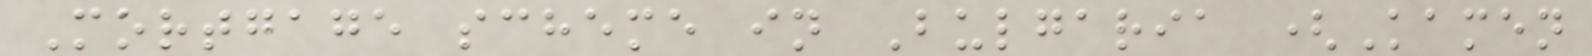Mortgage scheme in Bulgaria (Kamen
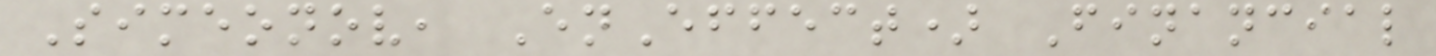Simeonov, EnEffect) Financial
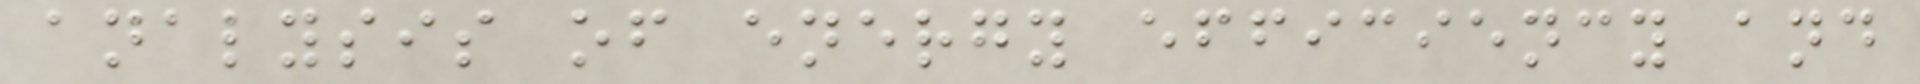analysis of energy efficiency and
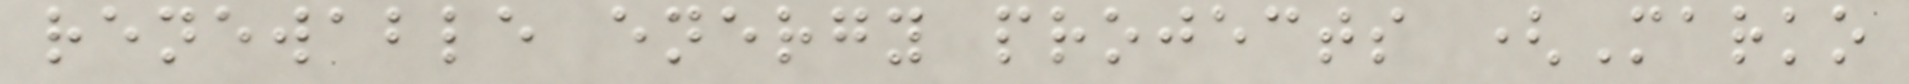renewable energy projects (Marko
